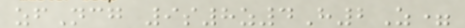zfNcg 9s8z4H2Z=
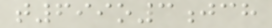t699o3jch
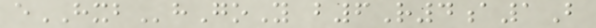eHXBhGoY b6R4a1B
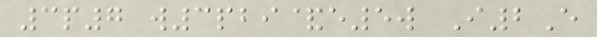3p7 w3pbi&e5w I2E
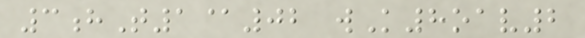3hT1@02 wK8oav2
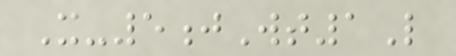X-5jWt1L
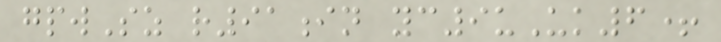gpwSz r91in yc9uUk6+
